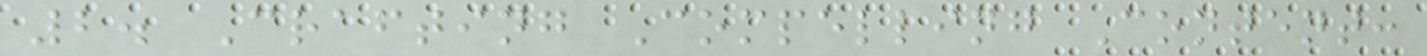2. Crafting Compelling Content:
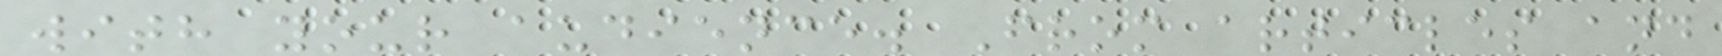with your audience. From articles and
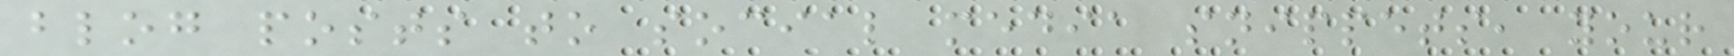blog posts to social media snippets, your
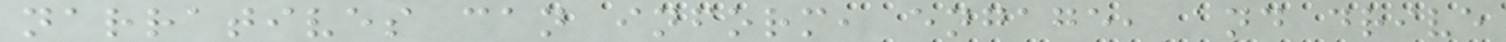narratives can inform, engage, and drive
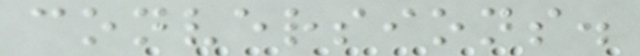conversions.
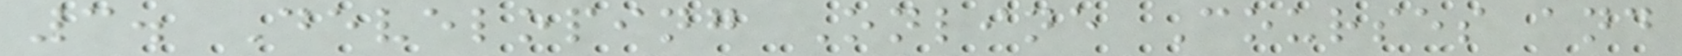3. Developing Online Courses and
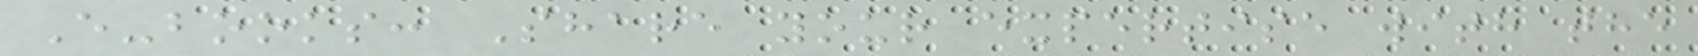E-books: Share your expertise with the
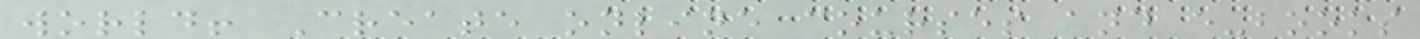world! Create online courses and e-books
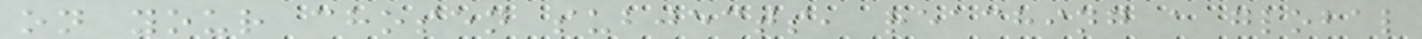on your chosen subjects, reaching a global
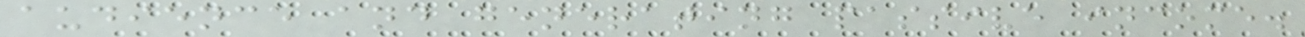audience and generating passive income.
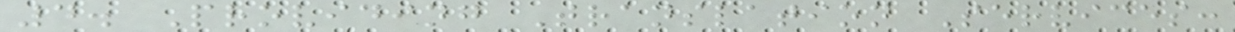4. Providing Translation Services:
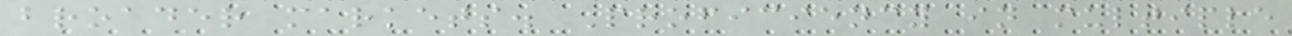broader markets. Proficiency in multiple
